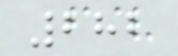282
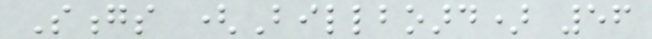Songs (Billboard) 56
